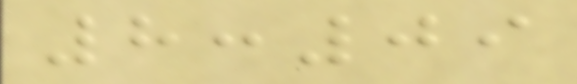8:09
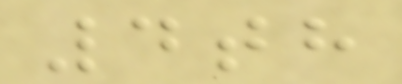4th
